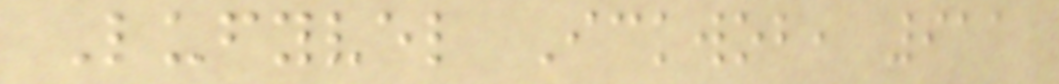Lufyvel Ickwob, 911
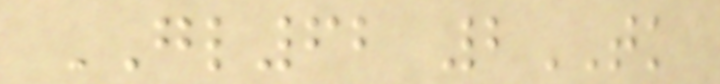GL62 2TK
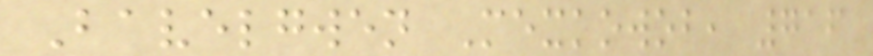Bavelgwen Mexkowob, 716
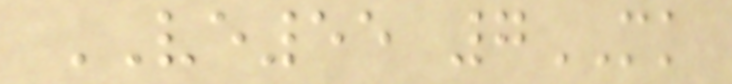VE55 7MK
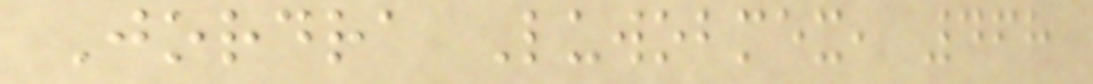Jordra Luwobmex, 468
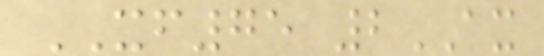XF75 2AX
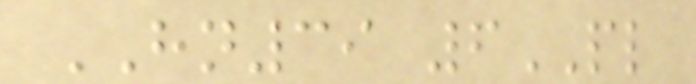HN39 6PL
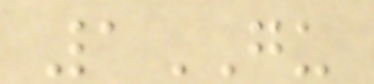1GU
